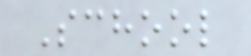School
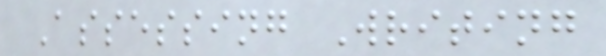Assessing Writing
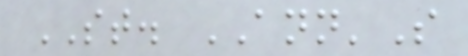ST. ANN'S
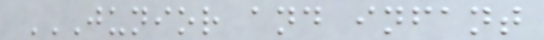JUNIOR AND INFANT
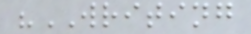"WRITING
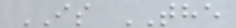IS THE
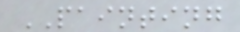PAINTING
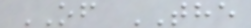OF THE
